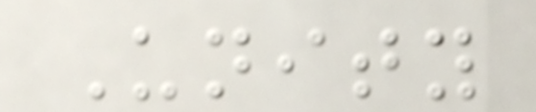Unity
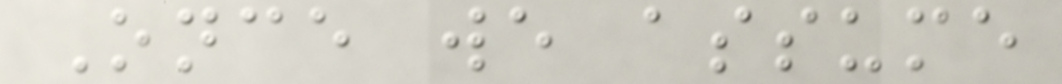Once we assume
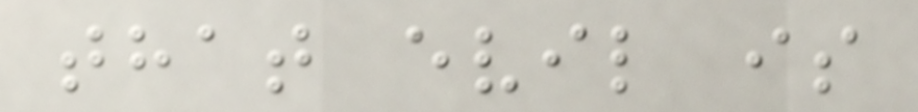that evil is
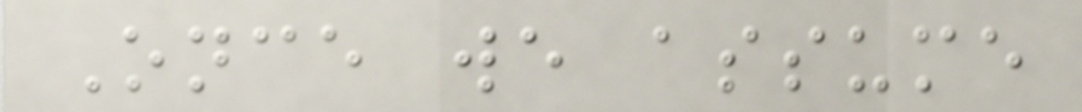Once we assume
